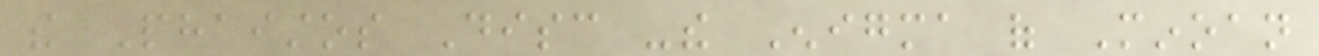the Phaistos Disc -the Enigma of Minoan
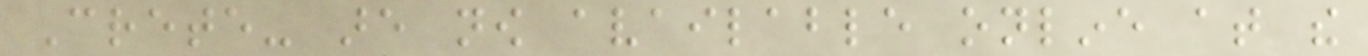Crete- are now available online at the
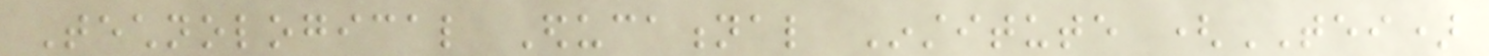Technological Educational Institute (TEI)
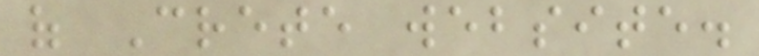of Crete website.
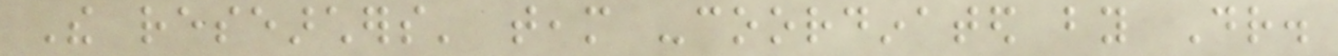The researchers' team -coordinated by Dr.
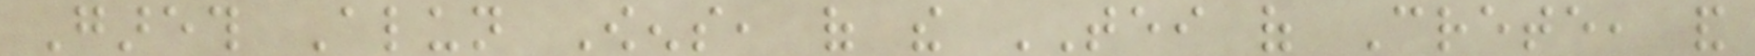Gareth Alun Owens, of the TEI of Crete, and
